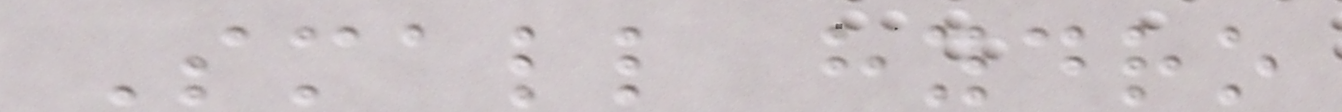Small hydro
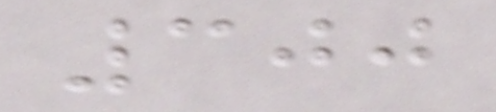300
